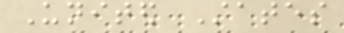United States
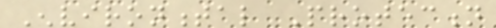Environmental Protection
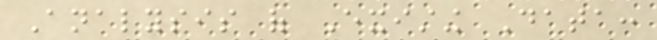Analysis of Existing Data:
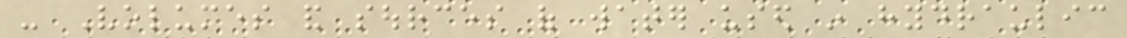- Volumes and sources of water used in hydraulic
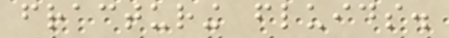fracturing fluids.
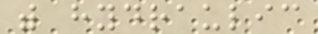with hydraulic
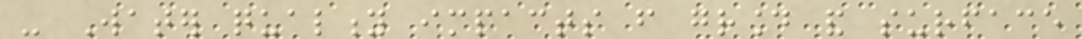- Water quality impacts from ground and surface
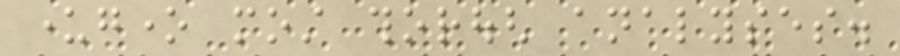undergone most thorough analyses.
